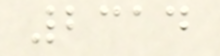2314
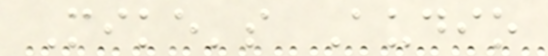Mike's Audio
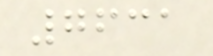7631
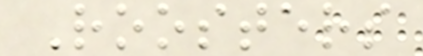Roosters
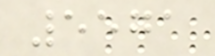5571
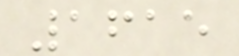1615
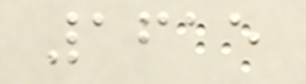1615
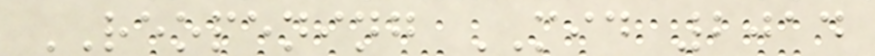REOPENING MID 2014
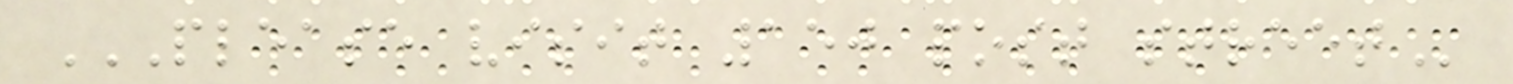PLEASE VISIT 150 POST STREET
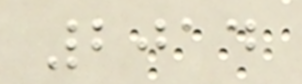2014
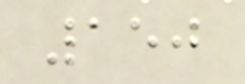150
